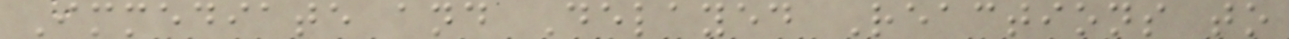Immediate and Delayed Reactions to
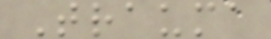Trauma
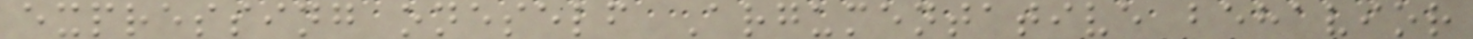expressing oneself Argumentative behavior
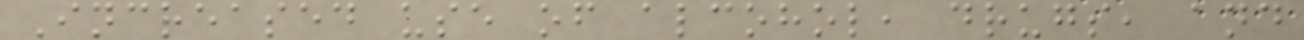Increased use of alcohol, drugs, and
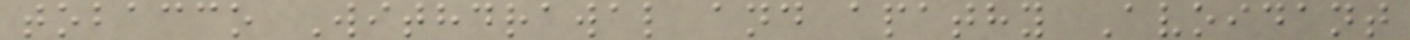tobacco Withdrawal and apathy Avoidant
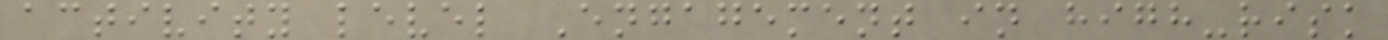activity level Engagement in high-risk
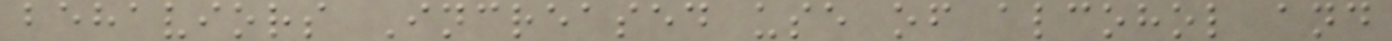behaviors Increased use of alcohol and
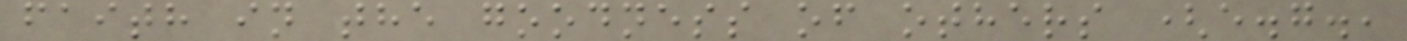faith in the goodness of others (e.g.,
